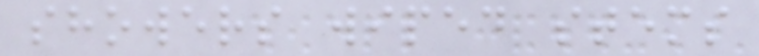showers wiped stems
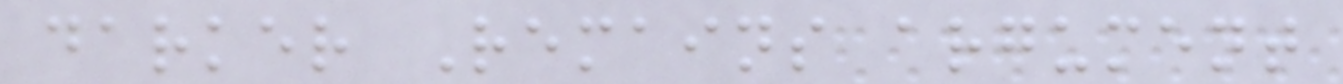darker Remains argument
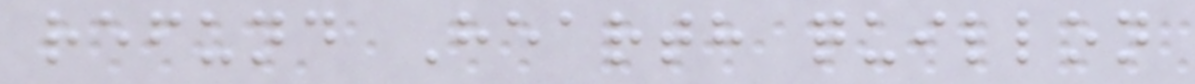refund Hearth quillon
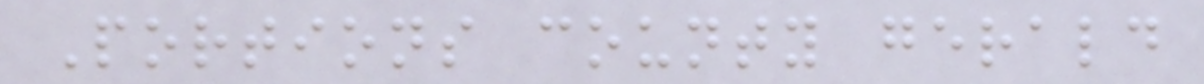Portions county gerald
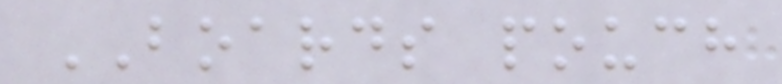BOARDS pouch
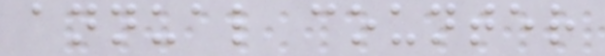annual counter
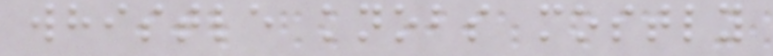whistle knobs mostly
